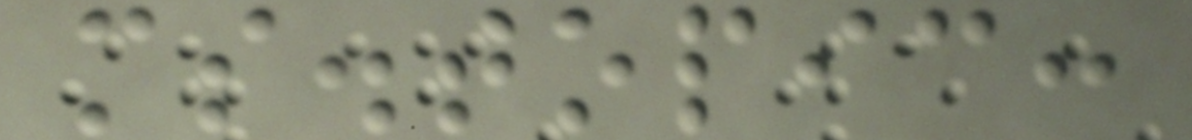ms.topic:
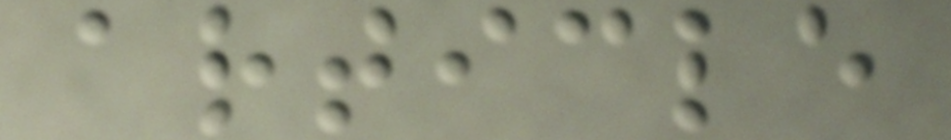article
